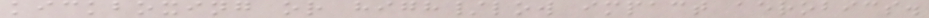kickboxing or high/low impact aerobics.
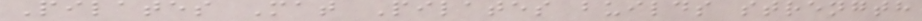Pilates Mat Pilates builds strength
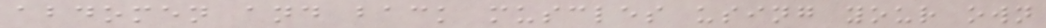abdomen and back muscles using your own
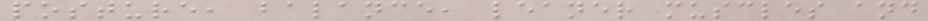posture, balance, leaner muscles and
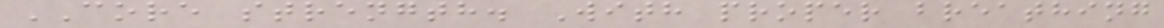CORE strength. With proper breathing
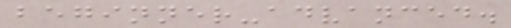beginner-advanced.
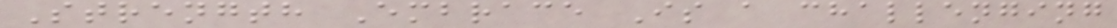Strength Embrace Is a challenging
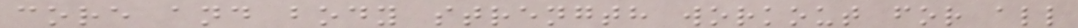core and body strength workout for all
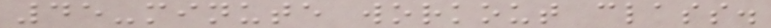45-minute workout class.
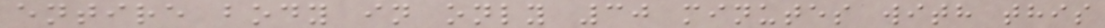entire body in only 30 minutes with this
